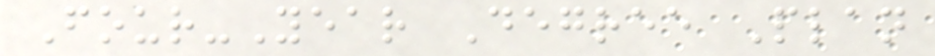Four-Year Degree Plan
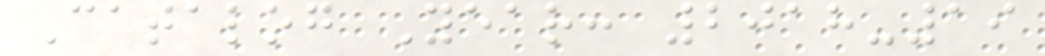Catalog Year: 2018-19
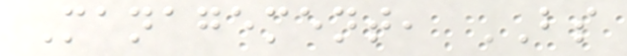Management, BS
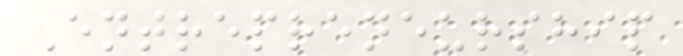Entrepreneurship
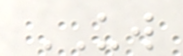UW
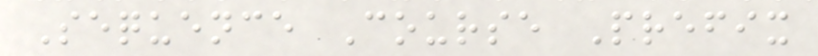Sequence Course Prefix
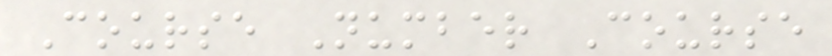Course Number Course
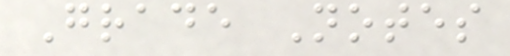Grade Notes
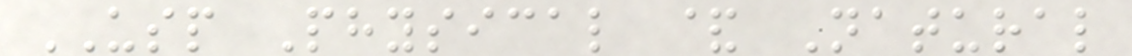USP Physical & Natural
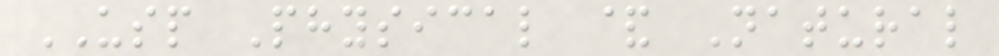USP Physical & Natural
